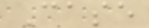Case
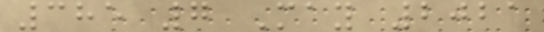385 7 May 2021
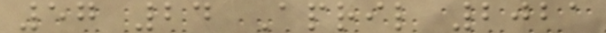57 24 April 2021
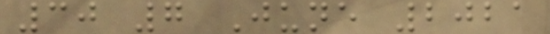30 7 June 2021
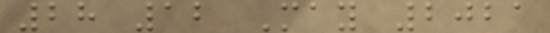28 12 May 2021
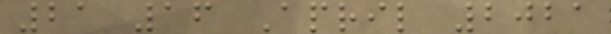21 16 April 2021
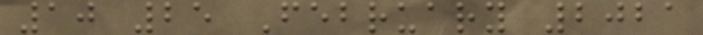10 25 February 2021
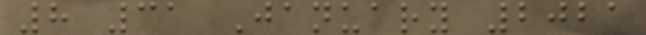8 31 January 2021
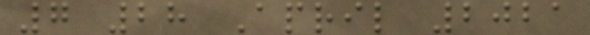7 28 April 2021
